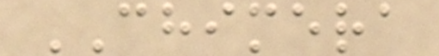CHIMERA
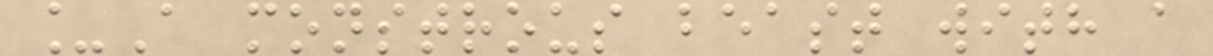_A monstrous beast with a
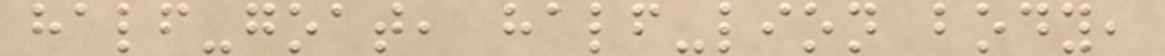half-goat, half-lion body,
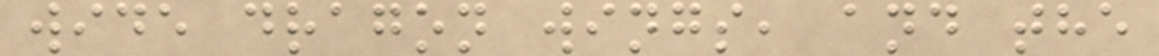wide dragon wings, and the
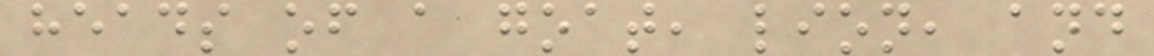heads of a goat, lion, and
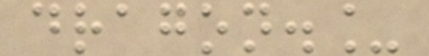dragon._
